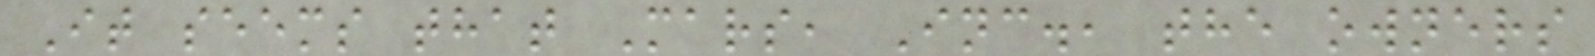It seems that Mars, Inc., the owners
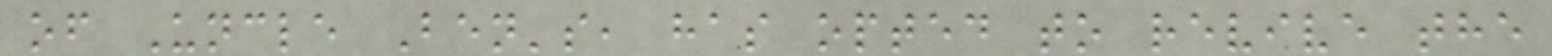of Uncle Ben's, has opted to revive the
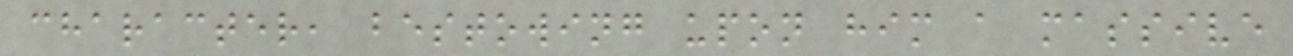character, bestowing upon him a massive
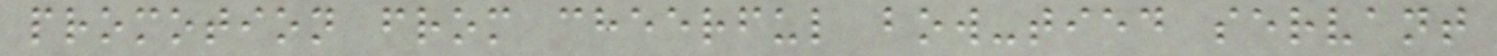promotion from cheerful bow-tied servant
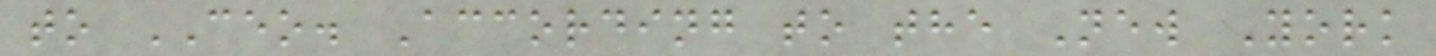to CEO. According to the New York
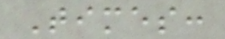Times:
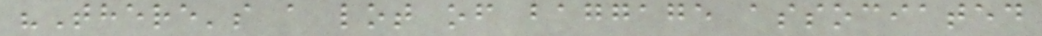"There's a lot of baggage associated
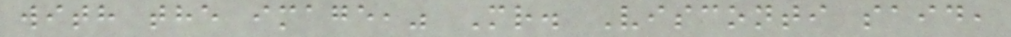with the image," Mr. Visconti said,
